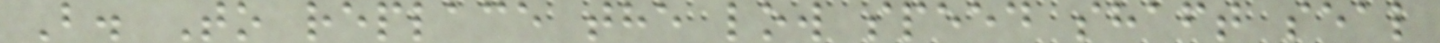B. To replace the low speed shaft seal
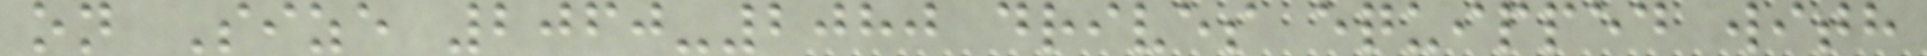on Size 2060-2080 drives equipped with
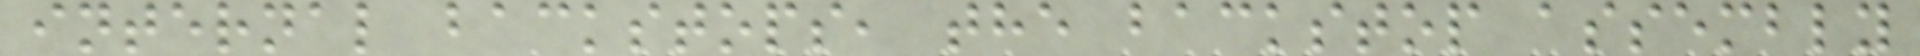internal backstops, the backstop assembly
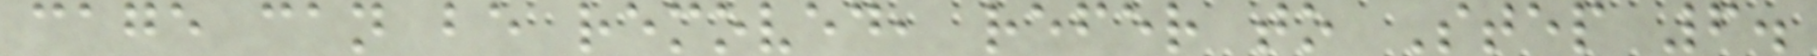cage can be removed, refer to Step 6.
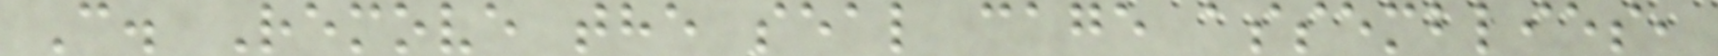C. Remove the seal cage assemblies,
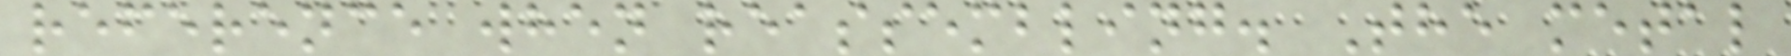reference when reassembling. The metal
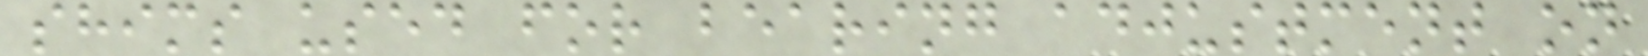shims used for bearing adjustment on
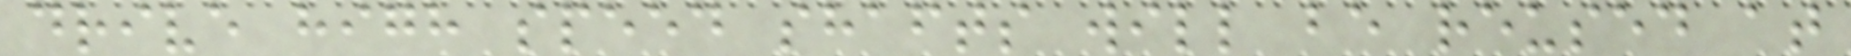drive high speed shafts will be reused at
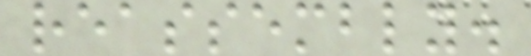reassembly.
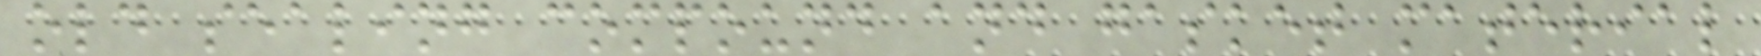old sealing compound and gasket material
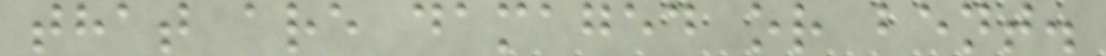that are damaged or bent.
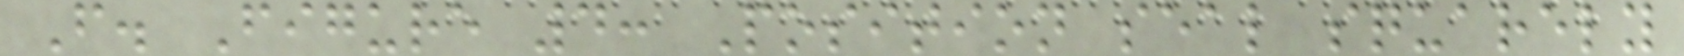F. Figure 4: Position seal squarely
